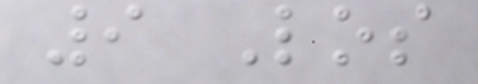9 Los
